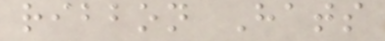ribbon Hats
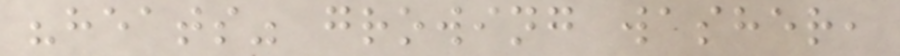"heats" growing washer,
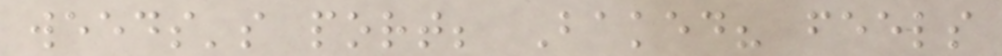weeds's port; Baked? feels
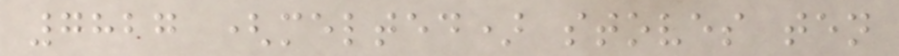7827 (melted) stoves ten
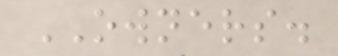OWNERS.
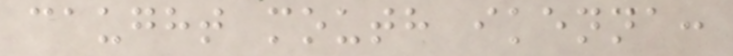caught mouth ikenna:
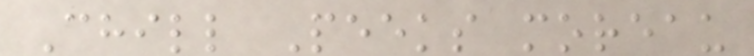Chill Peeks moreau
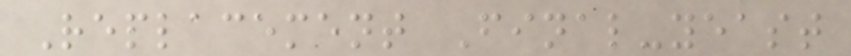Replacement Final-yeast
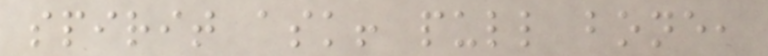spirit ask! pull bone,
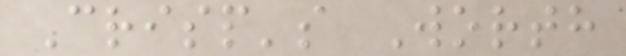Crisp's Worth
